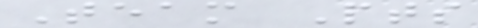Team Pts
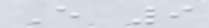E 9
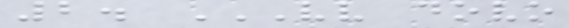2. VV DOVO
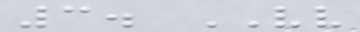3. VV
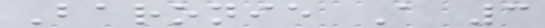Baronie A 3
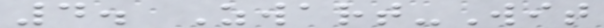4. Zwart-Wit
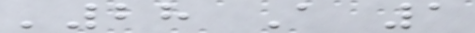'28 A 1
